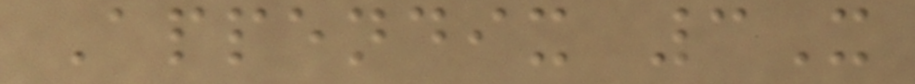Appendix 3X
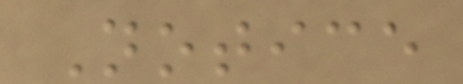Notice
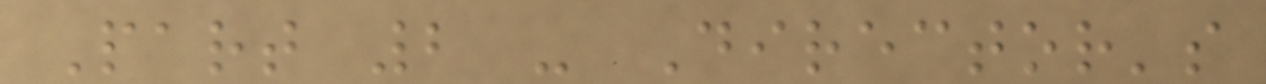Part 2 - Director's
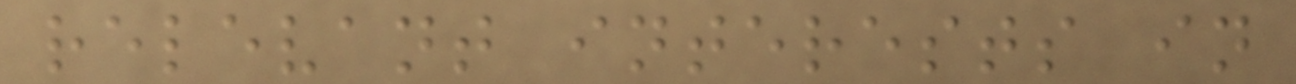relevant interests in
